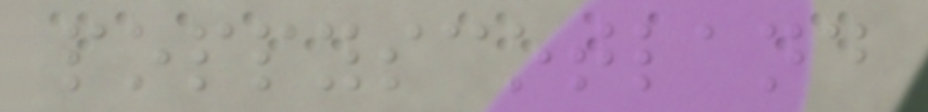poppyscotland
